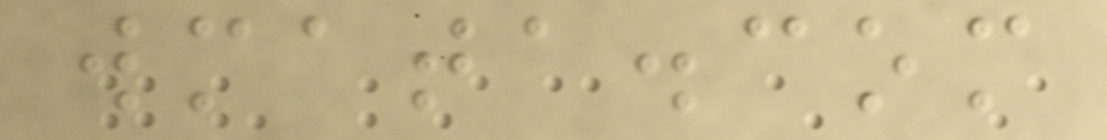wmata.com
